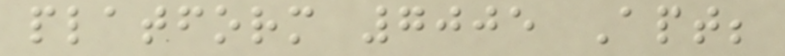platform 7005 Apt;
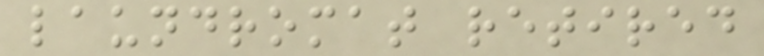laundromat retired
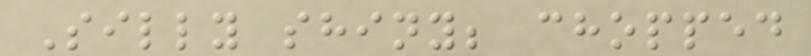Silly shiny; chopped
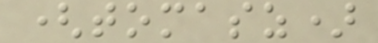(tomasz)
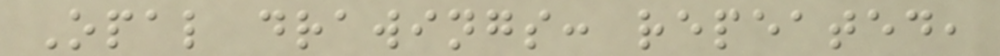Opal drawings: repeated,
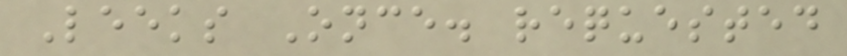Leeks Once. requested
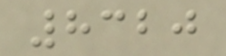8320
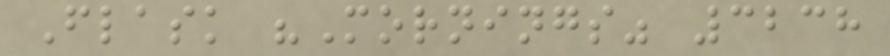Flask "Mornings" 3238
